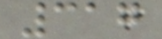317
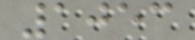1053
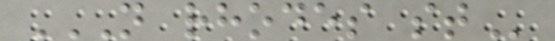N RHODES ST
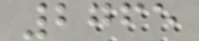2765
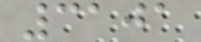3101
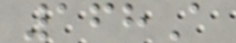168A
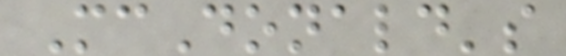McDonald's
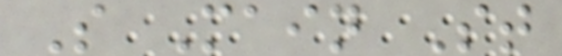S Main St
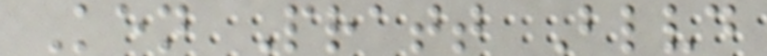Ken Pratt Blvd
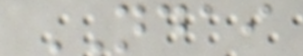NDAI
